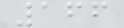166
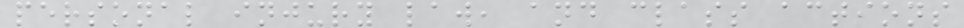personal injury law, and class actions
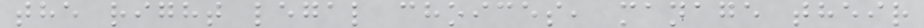the right legal choices, manage their
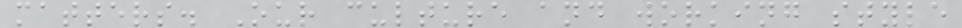matters. Our culture and working style
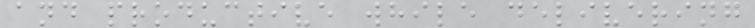and productive while delivering
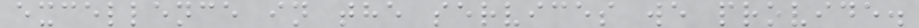excellence in the services we provide.
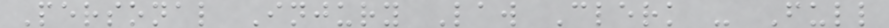Personal Injury Law Clerk - Full
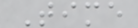Time
